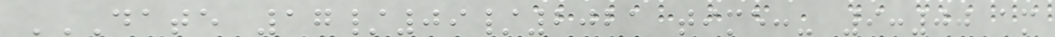DATE 17/09/2021 TIME:- 9:00 AM
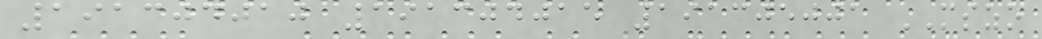191304010 191304015 191305001 MSZO
